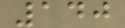140
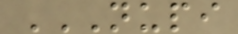NUPI
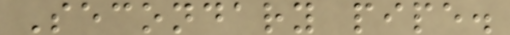Secondary pipe.
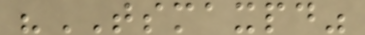"TSMAXPD"
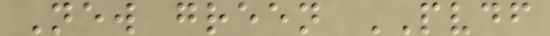New green PVDF
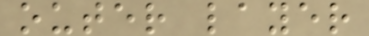outer layer
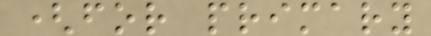(for primary
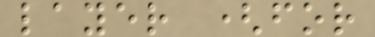layer (for
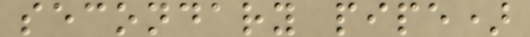secondary pipe)
